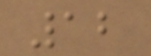12
